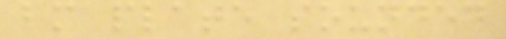bm plate sounded
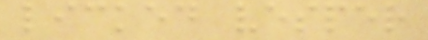licked vesper
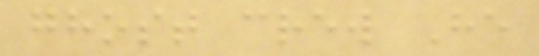ghost crew He
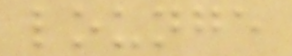lounge
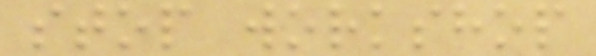stop workshop
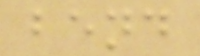bend
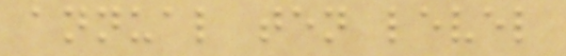annual ten level
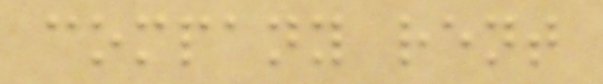company rent
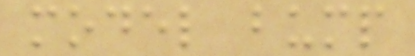model bump
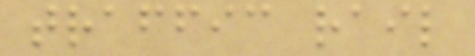traffic rail
